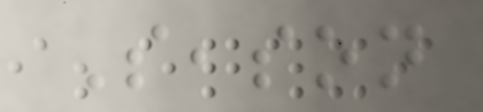Season
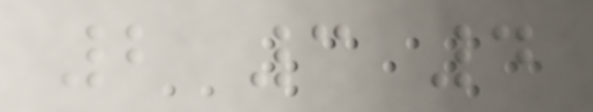2 3 4
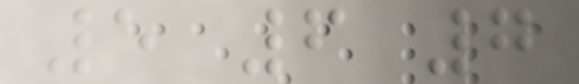5 6 7
